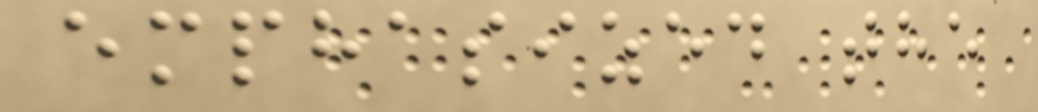emphasized the
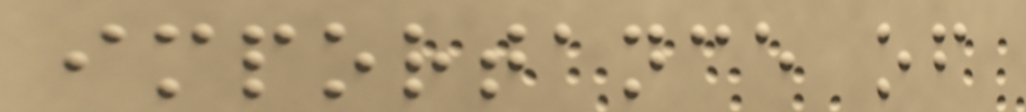importance of
